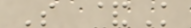S &K
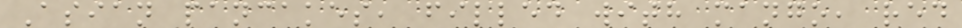Asian pancakes, filled with mango, red
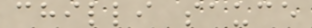chilli sauce
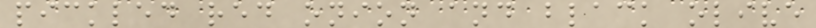pickled red onion and black olive
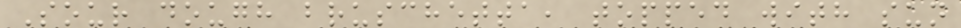Sour dough bruschetta, topped with sun
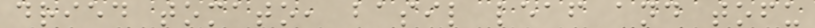dried tomato, basil leaf and tofu
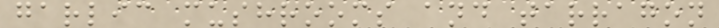garlic mushrooms and tarragon
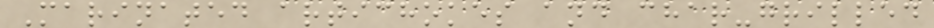Marinated artichokes and char-grilled
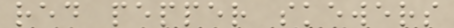red pepper skewers
